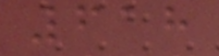618
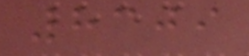8309
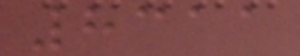8311
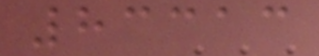83313
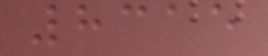8315
